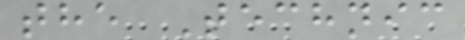the Technic
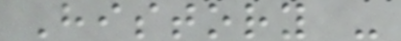History -
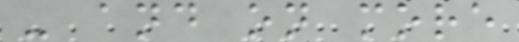- and on more
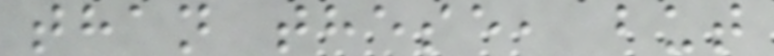than these, but
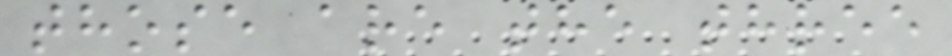those are the three
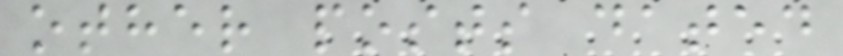other posts dated
